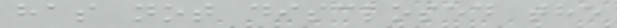has not disclosed the
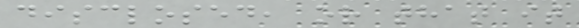disclosed, or that it
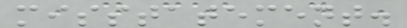misstatement.
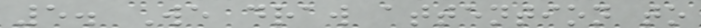5. We draw attention to
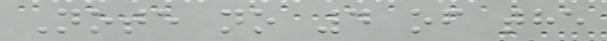Note no 4 of the
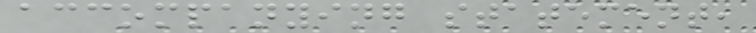accompanying statement,
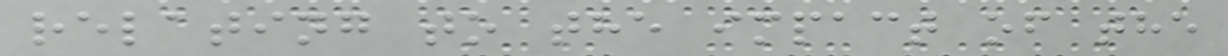relating to the impact of the
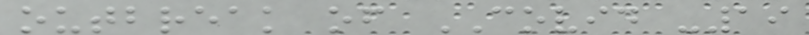outbreak of COVID -19
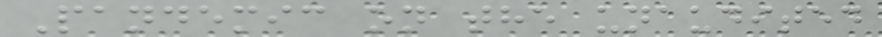Pandemic on the unaudited
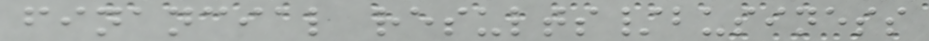financial results/business
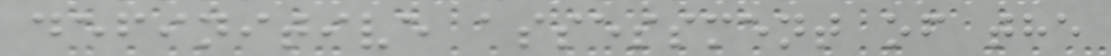definitive assessment of the
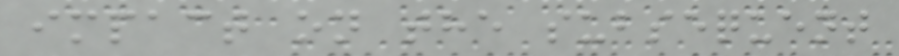impact on the subsequent
